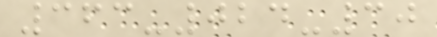363-024-30
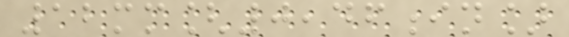12mm[0,46in]
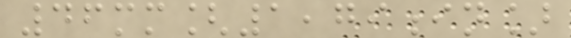46mm[1,79in]
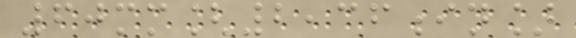60mm[2,36in]
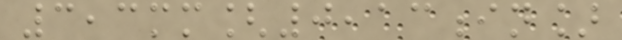3,3mm[0,13in]
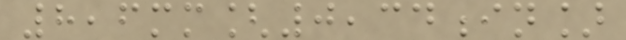8,6mm[0,34in]
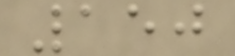150
